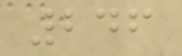246
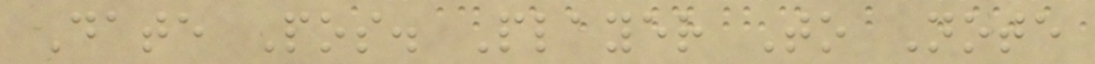Date Pos. Player To Note
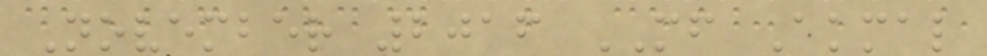November 2016 MF Akmal
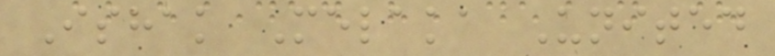Ishak Melaka United
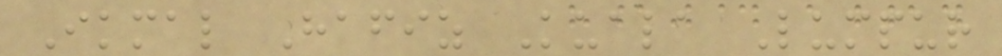Ikmal Hafiz Kuala Lumpur
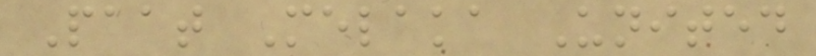Paat Melaka United
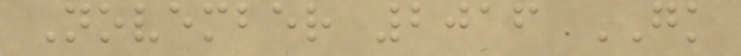November 2016 GK
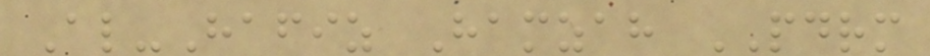Al-Hafiz Hamzah PDRM
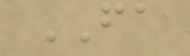FA
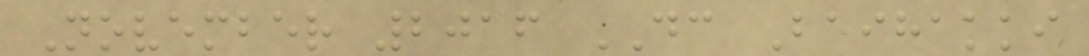November 2016 DC Baihakki
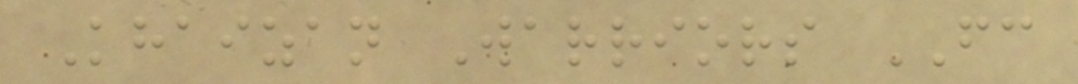Khaizan Warriors FC
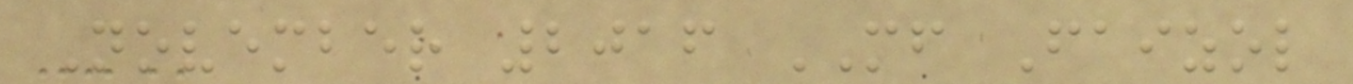November 2016 MF Faizol
